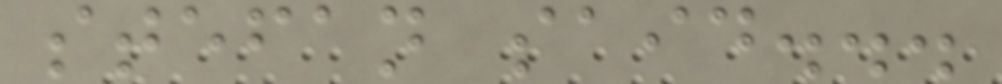stefan said...
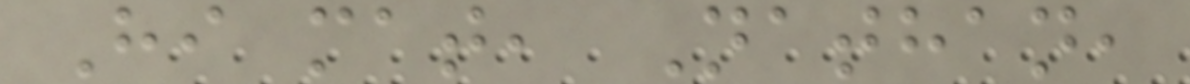Hi mat, Nathan,
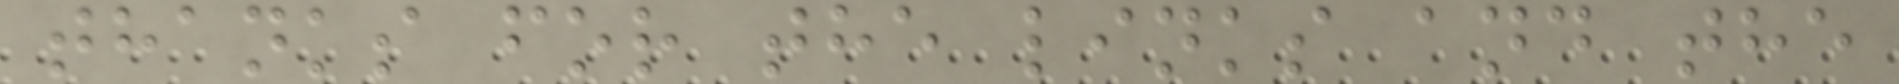thanks for the links and the
